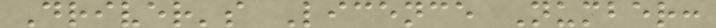Driver's Licence Number:
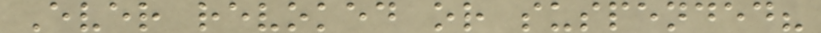Ever revoked or suspended?
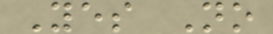Yes No
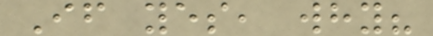If yes, why?
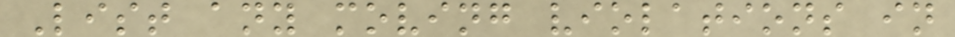List any moving violations in
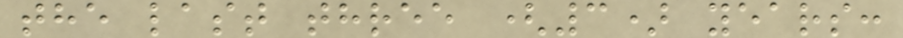the last three (3) years:
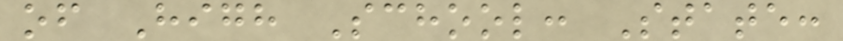of High School: State:
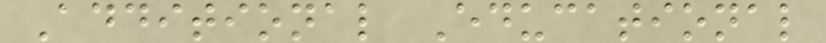Additional Educational
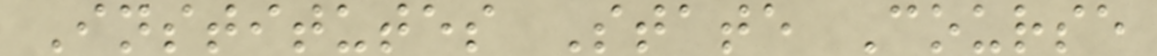Institutes State Course
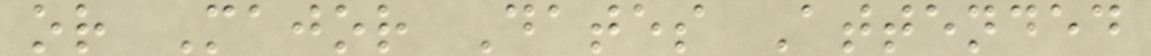or Major Dates Attended
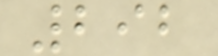292
